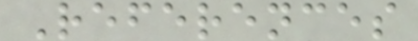References
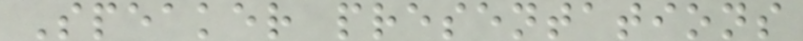Speaker presentations
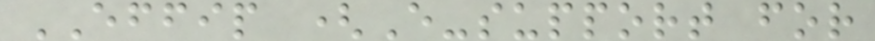EFFIP (E-support for
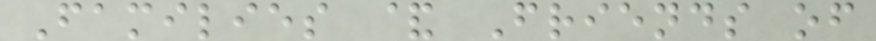Families & Friends of
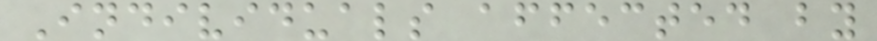Individuals affected by
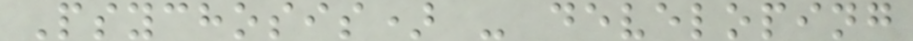Psychosis) - developing
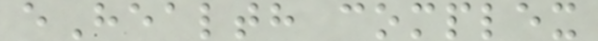eHealth complex
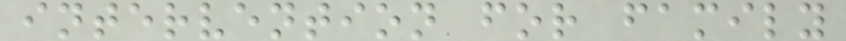intervention for family
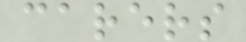carers
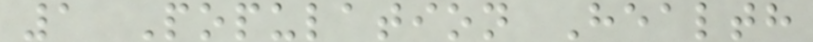1 Population Health
